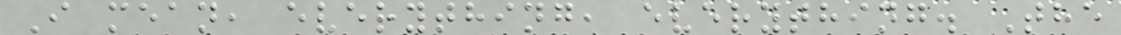I mean, everything, everything. The
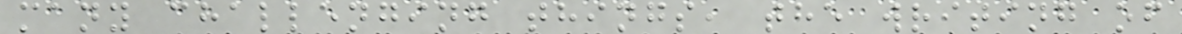many challenging things, the writing of
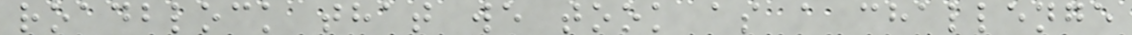roadblock that we took as a challenge
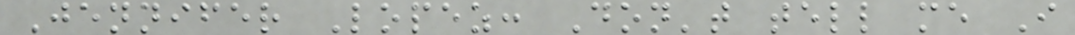Jennifer Lopez: Don't tell me I
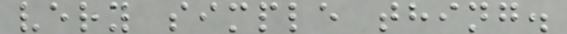very simple thing.
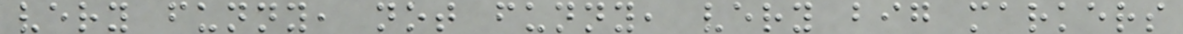very funny, not funny, very big markers
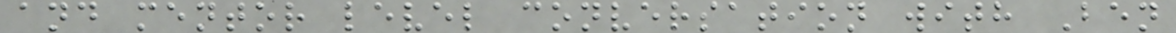and mentor level conversation with Ben
